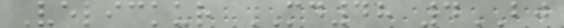Velickur MD48 4BJ
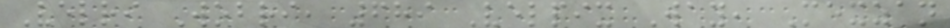Velri Wobri, 689 Velpix Way, Mexzan
